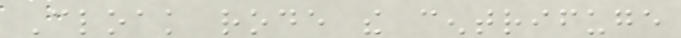Cloak rode the centrifuge
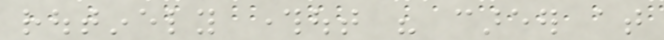routinely throughout his career at
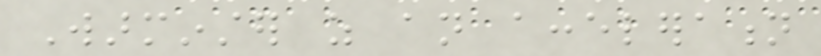Warminster as an acceleration
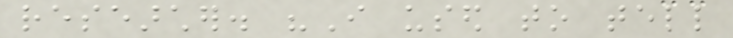researcher. "I used to tell
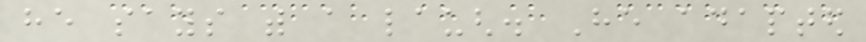he says with a laugh. He adapted
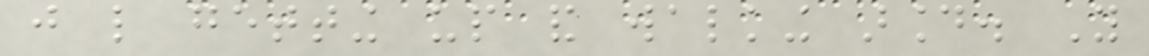just like getting up and walking around. You
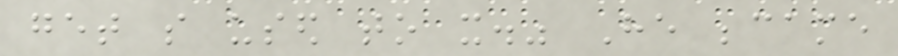get so used to it." He became
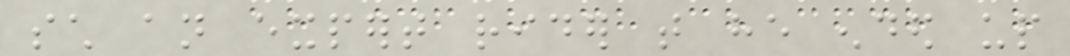such an expert rider that he ended up
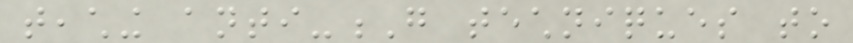teaching anti-G techniques to
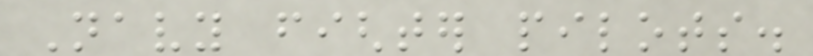Navy fighter pilots.
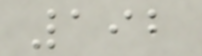192
